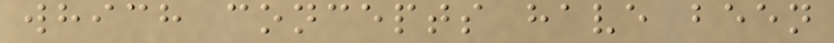which concepts have been
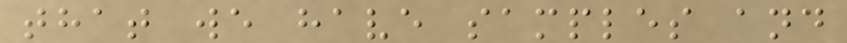that we have samples and
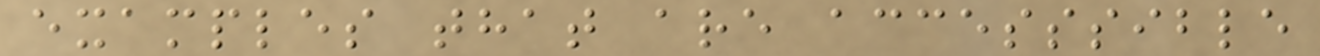examples that are accesssible
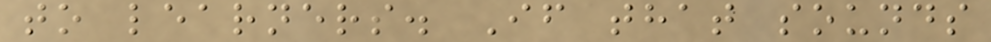to learners. If that sounds
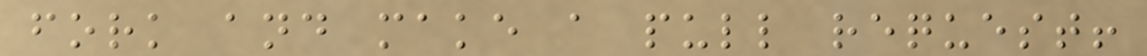fork and make a pull request!
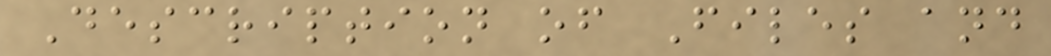Description of Files and
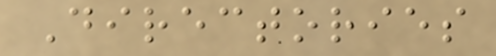Directories
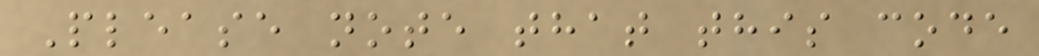Please note that this code
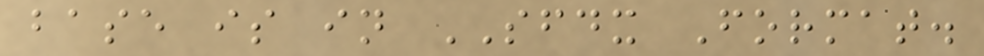base is in SFDX Format.
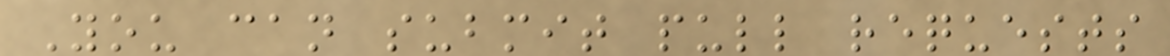You can submit pull requests
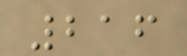216
